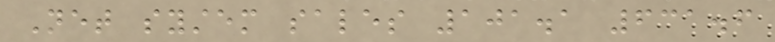Net system sales 101.1 631.6
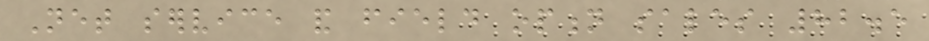Net service and field option sales 82.5
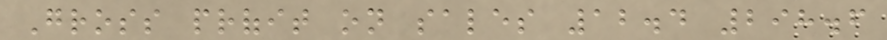Gross profit on sales 12.4 298.6
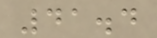41.4
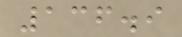136.9
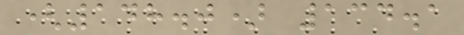(148.0) 134.1
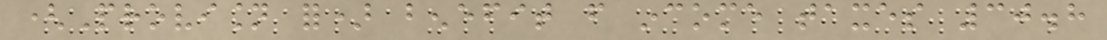(Provision for) benefit from income taxes 30.8
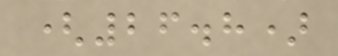(26.8)
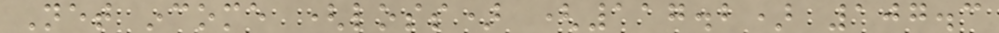Net income (loss) (117.2) 107.3
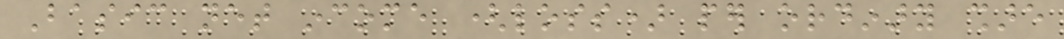Basic net income (loss) per ordinary share
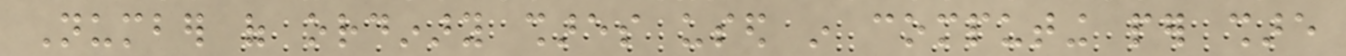Number of ordinary shares used in computing per share
